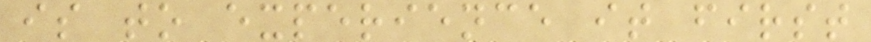is to experience it first
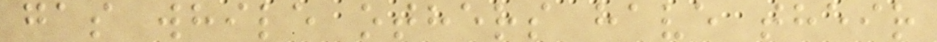gas while others have their
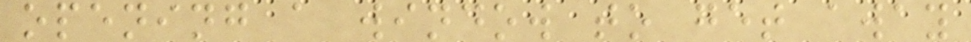opening a window to get away
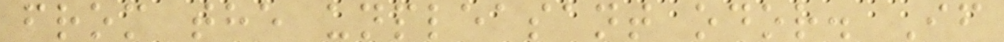from the unpleasant odor. If
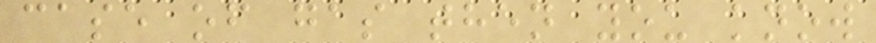case of gas then you know
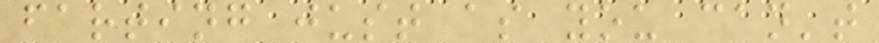farting just as you can't
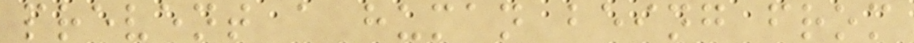prevent a human being from
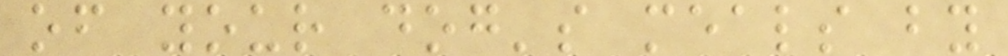of your dog's meals by
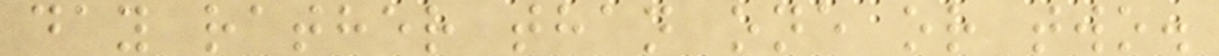day rather than one or two.
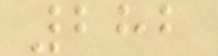282
